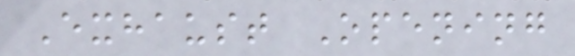Exhaust Opening
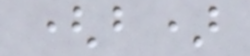(b)
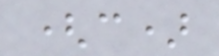(c)
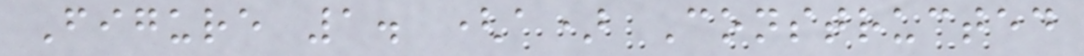Figure 1. (a) Constructed
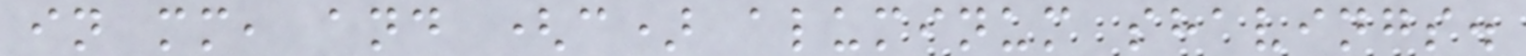in mm, and (c) aluminum shavings.
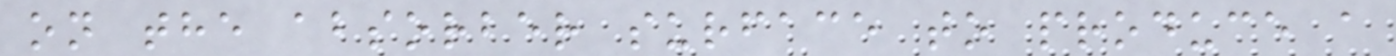on the absorber surface to produce a
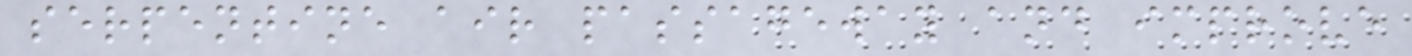serpentine air passageway and improve
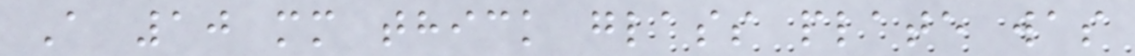A 10 mm thick glass plate was
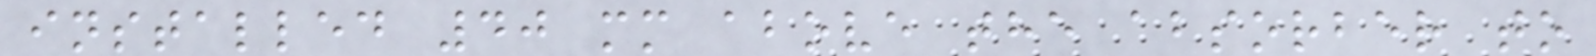installed 40 mm above the absorber to
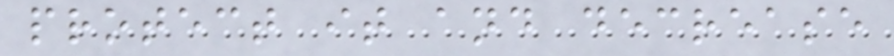protect it and decrease
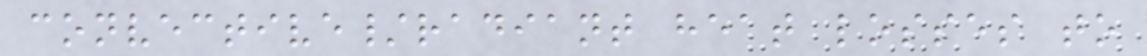convective/radiant heat losses to
